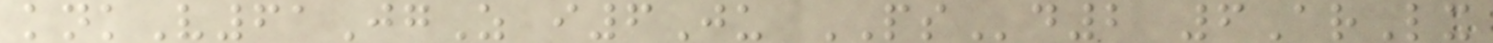knkV61JgZ i6Ju PSd2 6ArLx
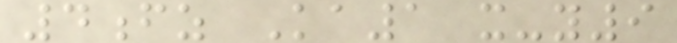4fz Ka1 x-y9
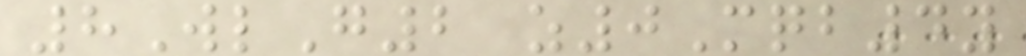8WlG2 z0Mqb4y
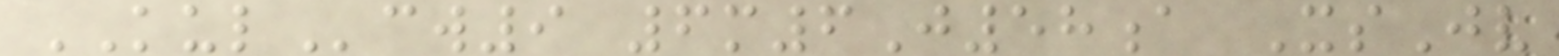KULcw9 6m6J58a XsJv
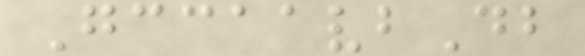GccaavbDb
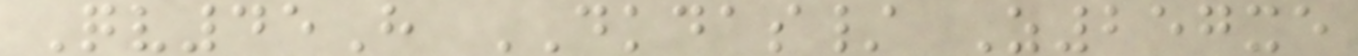Qv45H DKDAS/ Z257xe
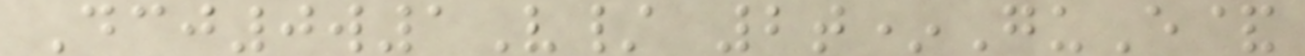Dcj0w1V/ 2t*GuE&
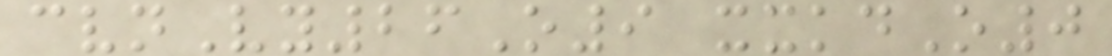cvnVy26O9 xxkdO0
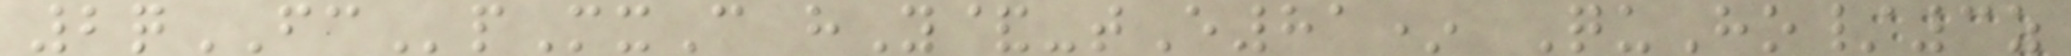2qFCpMxC hY&-tE81* QuHo/3z
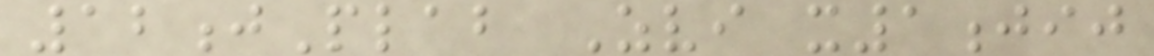12jPlab Zvi x1jij
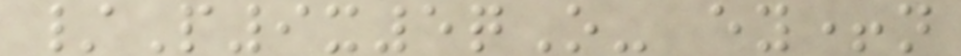/P9x5qO- ey+n
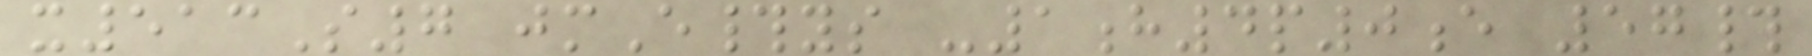x513S7 jmE#ys -1h4p0e 57#
